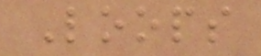Loops
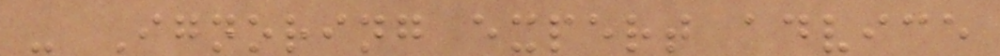- Ignoring expert advice
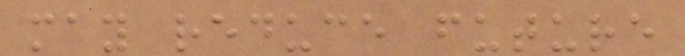may reduce future
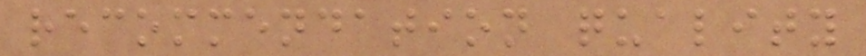recommendation quality
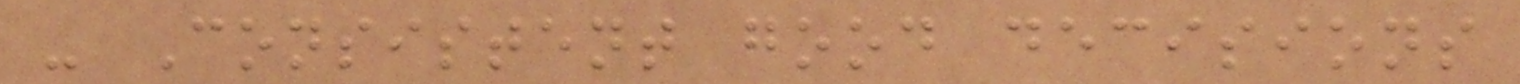- Consistent good decisions
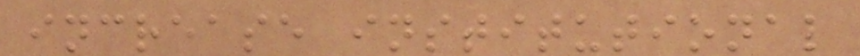increase institutional
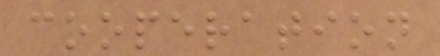cooperation
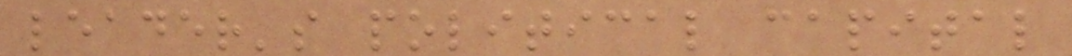leader's political capital
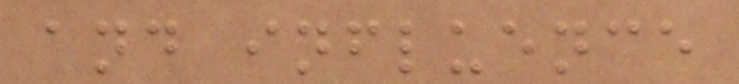and influence
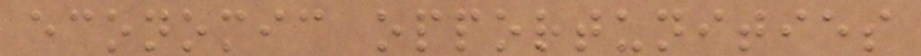economic opportunities
